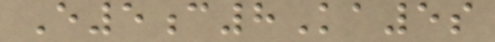E5c8Ka5s
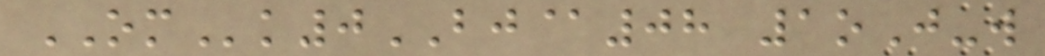OMk0BJ@08 1oJ-w
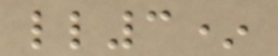ll3*
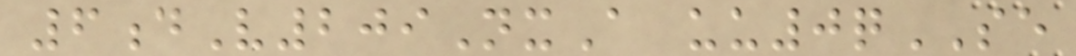6dV209NxA uu0qSE
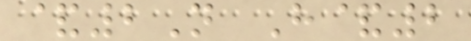&2N H&2
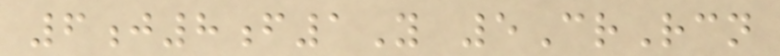6j8f1Y 5CrRcn
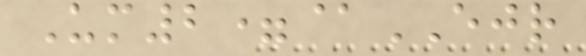Um2=@EJR
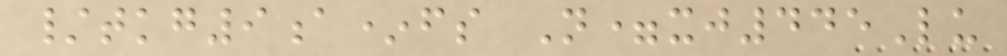/tkg9a*fs N=xj445Lu
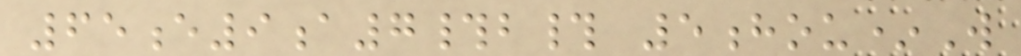65e9a7#b# 5hou*W
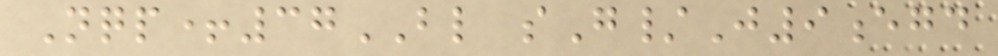Nqp+37BL sG/J9egd
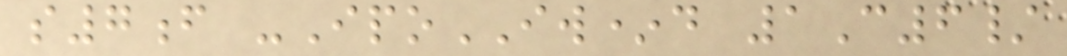s7f -IpoIW*d 1C6/
